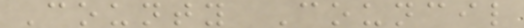County Council
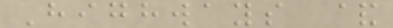Highways &
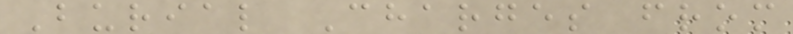Burial Charges from
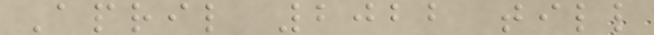April 2022 till
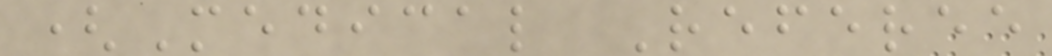(Medical Referee
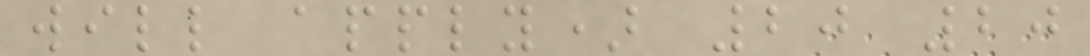will apply) 20 20
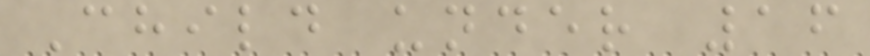Child under 16
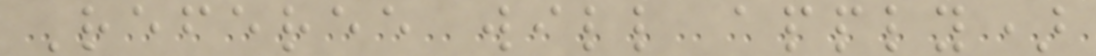Referee will apply)
